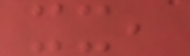xx,
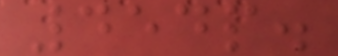454p.
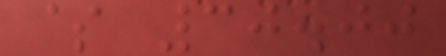$ 30.00
